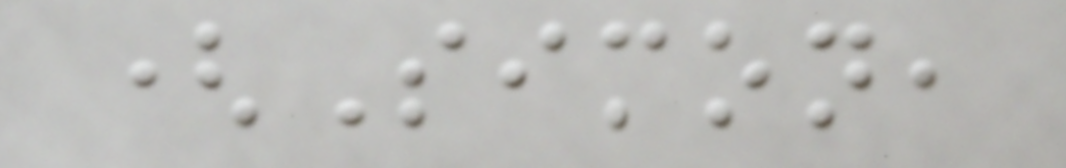(Simon,
